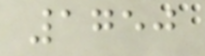1750
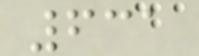631
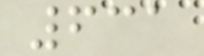631
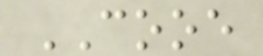COOE
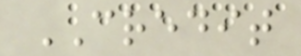CREDIT
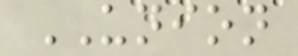UNION
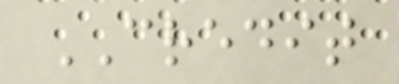CREDIT
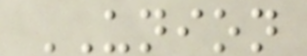UNION
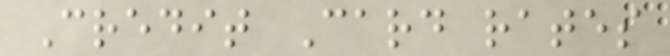Credit Card rates
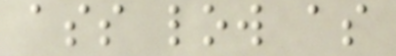ass low as
